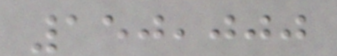150,000
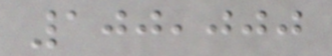100,000
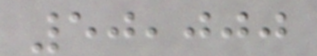50,000
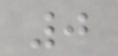0
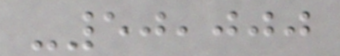-50,000
